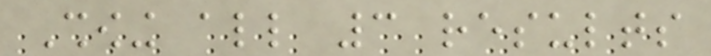Showing all 3 results
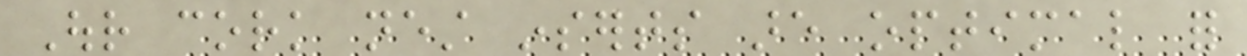Our cork nest inserts are optimal for
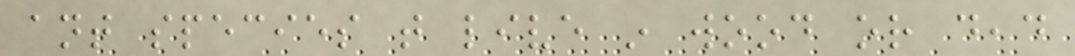ant species that live in wood or dead
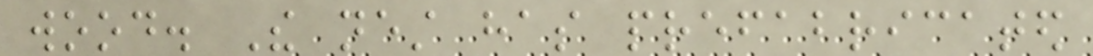wood. The nest has prefabricated
